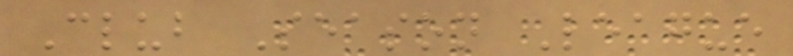Club Season League
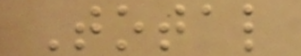Total
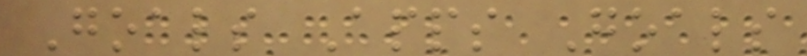Goals Apps Goals
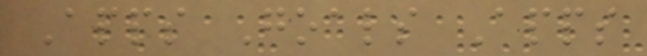Apps Goals Apps
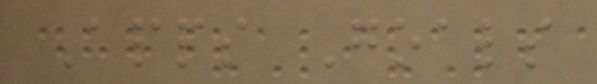Apps Goals
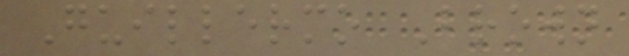Guillermo Brown
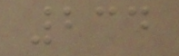234
